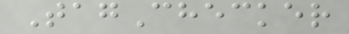TagChecker
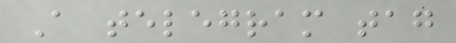A telegram tag
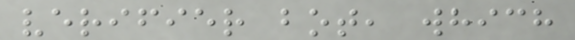verifier bot, which
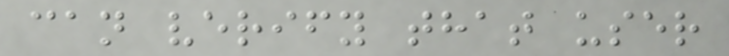can verify that user
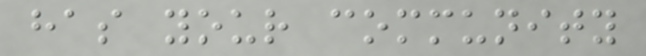has your community
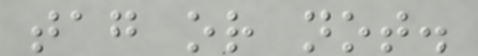tag or not.
